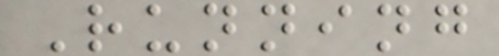Running
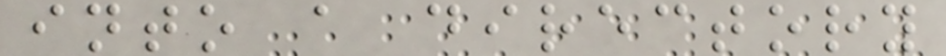into a directory
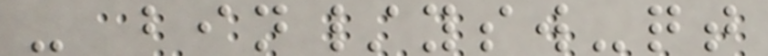- bin/ysw-qt
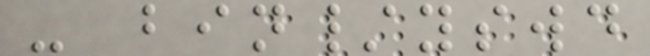- bin/yswd
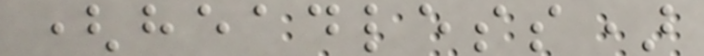(headless)
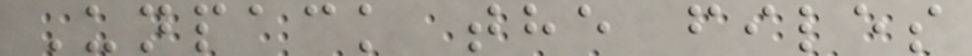Unpack the files
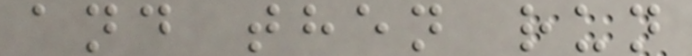and then run
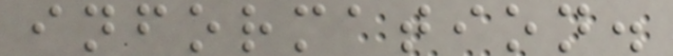information.
